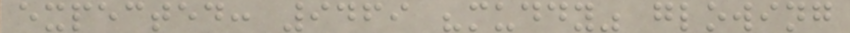expected: 9469 "muddy" glowing
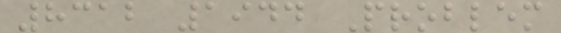8312 1944 Problem
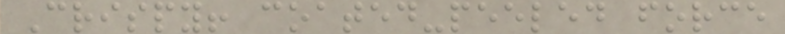Crispy! coated-peeled force
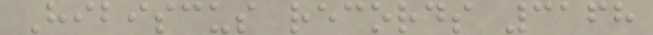Hibiscus records 3168
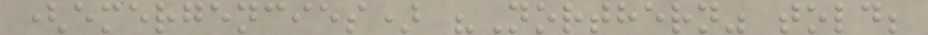(emergencies) "Northern" told;
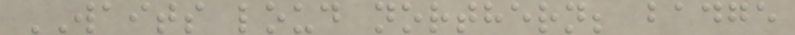WAITS loud northern; badge
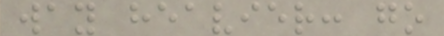way heavier: go
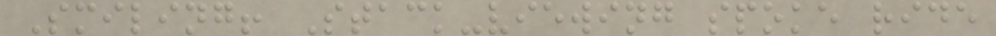Smiling! Stack-viewing spoke ride
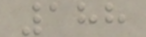188
